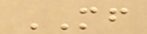MF
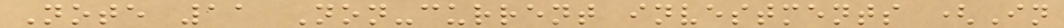Note 11 Non-current investments (In
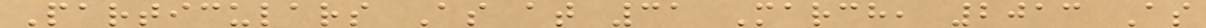Particulars As at 31 March, 2013 As
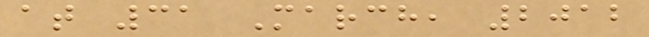at 31 March, 2012
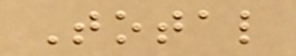Total
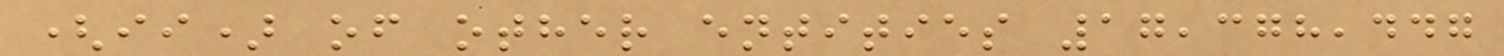(ii) of other entities 17,378,447
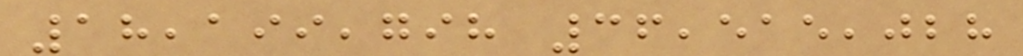18,199,798 36,515,028
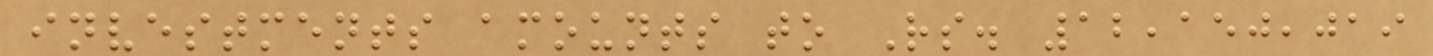investments amounts to Rs. 12,150,019
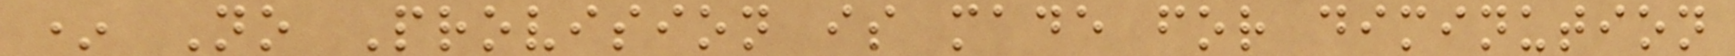* No Provision is made for diminution
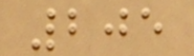205
